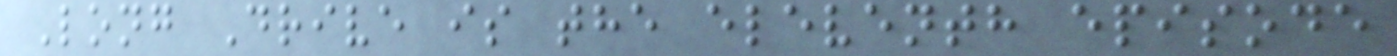Long Drive is the eleventh episode
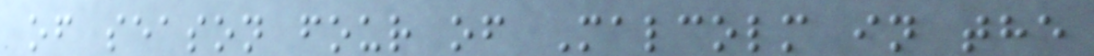of season four of Malcolm in the
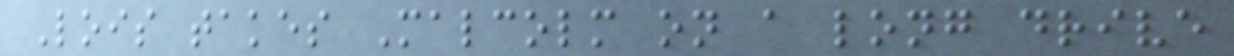Lois takes Malcolm on a long drive
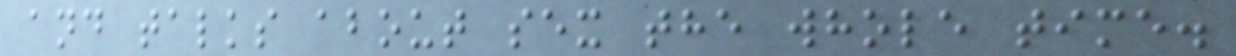and talks about sex the whole time.
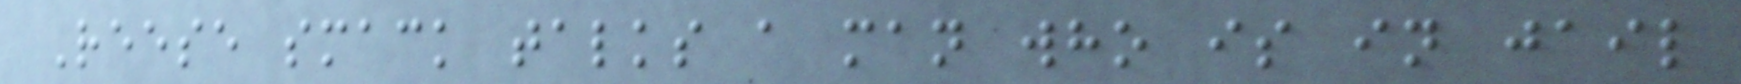Reese smack talks a man who is in jail
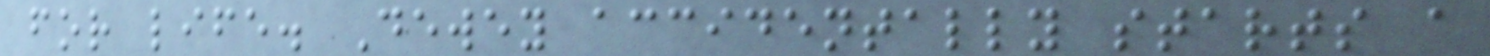for life. Dewey accidentally starts a
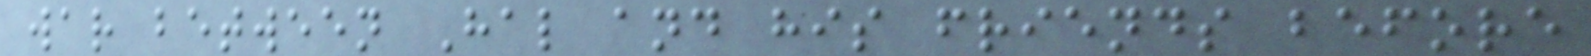war between Hal and his friends before
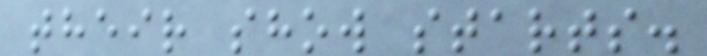their show starts.
